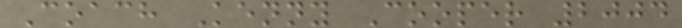Coach Kenny Cooper 2004
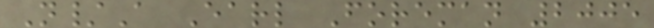N/A Earl Foreman 2005
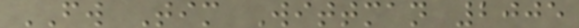FW Tim Wittman 2005
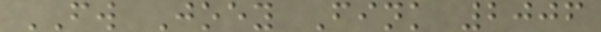FW Joey Fink 2006
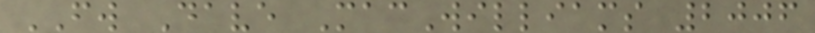FW Dave MacWilliams 2006
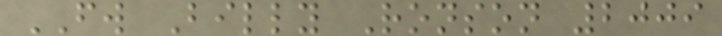FW Billy Ronson 2009
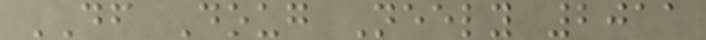DF Doug Neely 2011
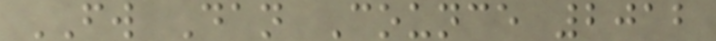FW Dan Counce 2012
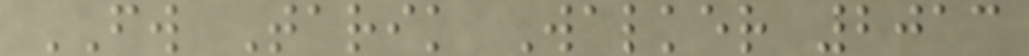FW Tarik Walker 2013
